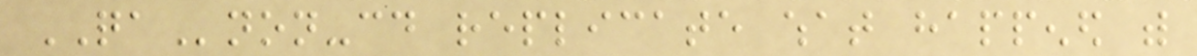QAnon-could replicate what happened with
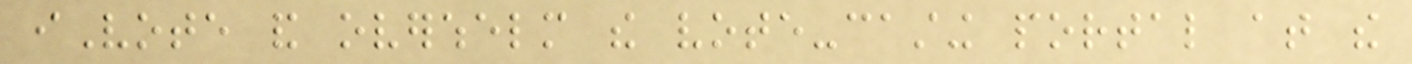iVote and overwhelm the vote-casting portal at the
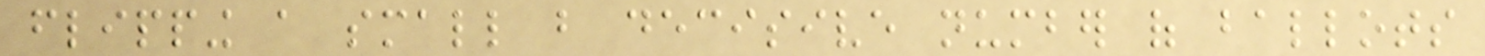flipping a small but decisive number of ballots
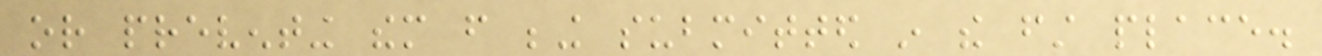or preventing them from being submitted in the first place.
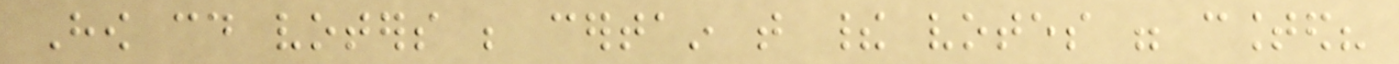How could voters be certain that their votes were counted?
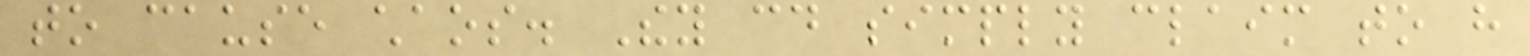to cause chaos. They could simply claim to have
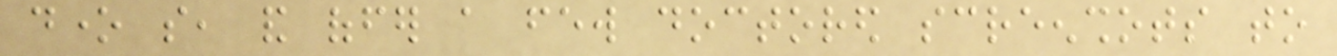done so, and offer a few doctored screenshots to
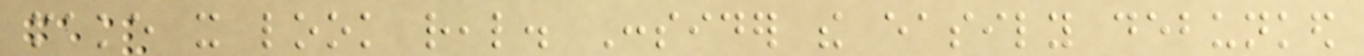make it look real. Consider the easily debunked
